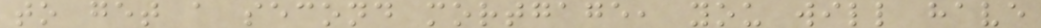to get a second mortgage, you will have
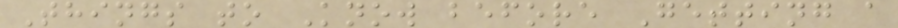Things to Know before Getting a
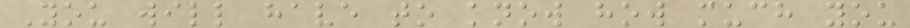You will have to know how much you
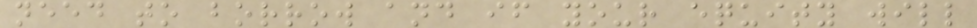need to borrow and if your equity will
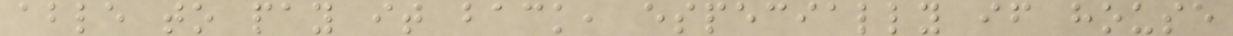able to pay it back, especially if house
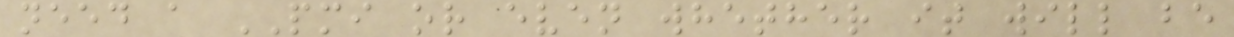need a PMI or even whether it will be
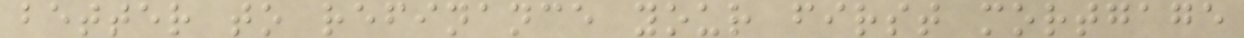better to refinance your first mortgage
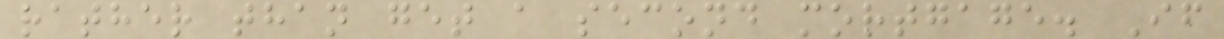rather than get a second mortgage. If
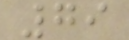79
